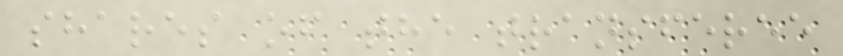shares of the transferee
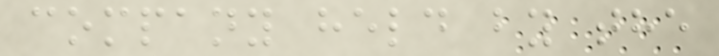company held by the
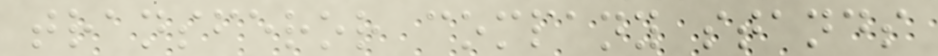transferor company stands
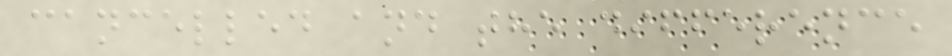cancelled and the difference
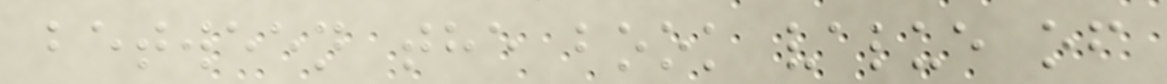between the book value of
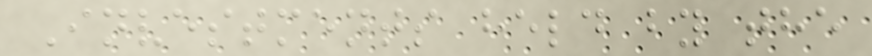Investments held by the
